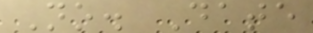No. Date
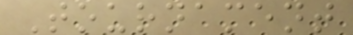Tournament
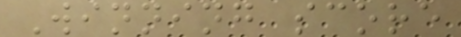Winning score
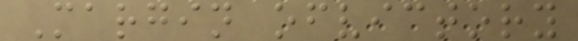Margin ofvictory
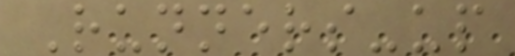Runners-up
